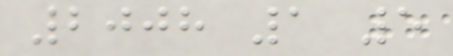2008 1 5
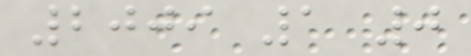2009 1 0
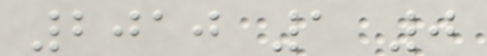2010 1 0
